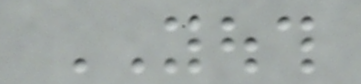YOUTH
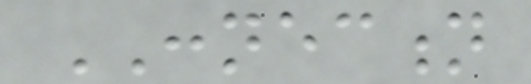CONNECTION
